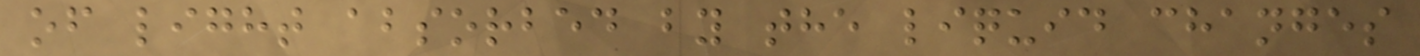of light absorbed by the liquid changes
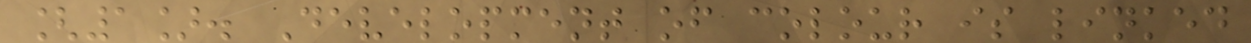[1]. Development of colour is linked
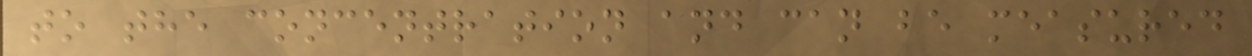to the concentration and can be measured
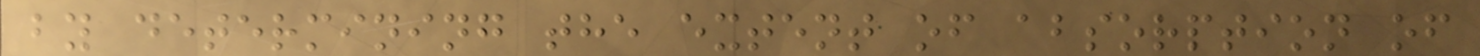by determining the extent of absorption of
